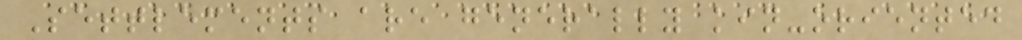Settlements are generally kin-oriented
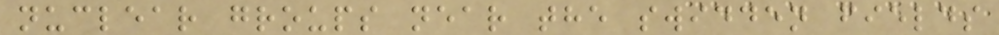nuclear groups near the swidden fields
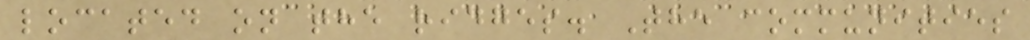located on the ridges. The communities
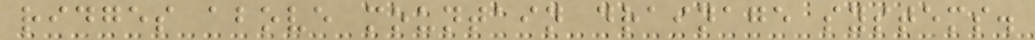ridges above mountain drainage systems.
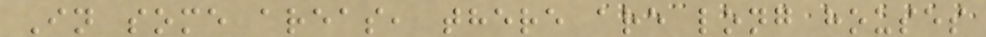In some areas, there are long houses
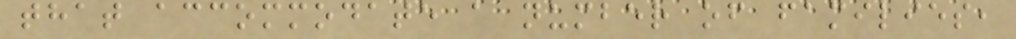that accommodate a number of families,
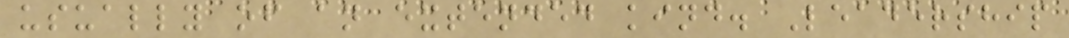usually of an extended kind. Leadership
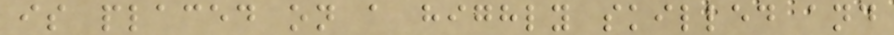is placed on a highly skilled and
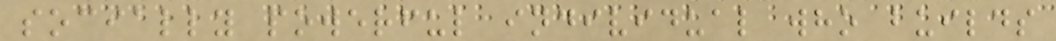socially powerful individual who builds
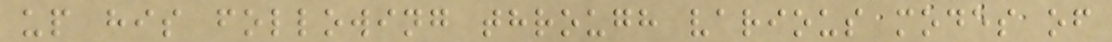up his following through various modes of
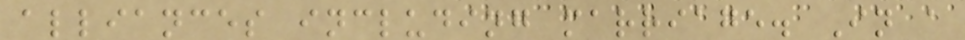alliances including marriage. In a
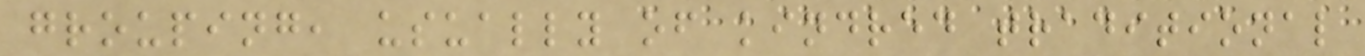grouping, usually of kindred traditional
